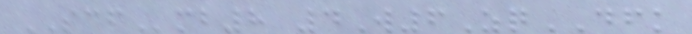SCFmb8 4W6ZqDFK
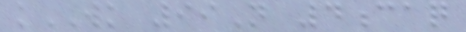kWK 99N 4caq
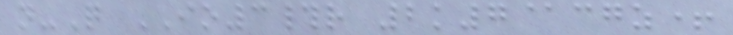n-Q IO3#r 2k7@cgz+
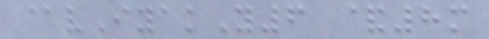@vIyakY6 &8m
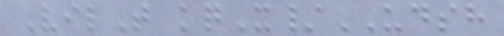VilT kqX/UDSH
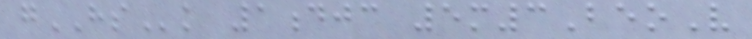gHSk 1djc 5m3BeoV
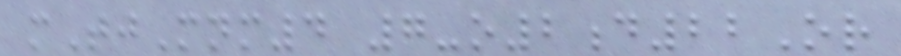mTjMnm4 7-o2d22Or
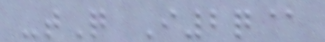-tQ I2q@
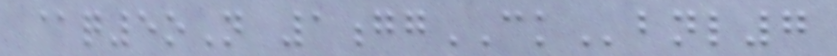@q5oN 1ggCKbnl7
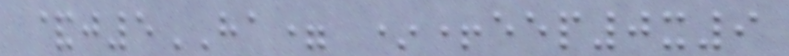&j5HA= *+eep0x9
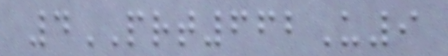4PRT662U9
